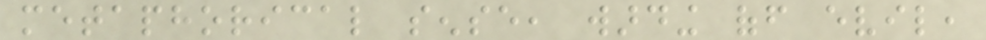metaphorical sense, warding off evil,
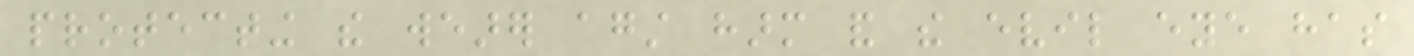protecting the wearer against harm and the evil eye has
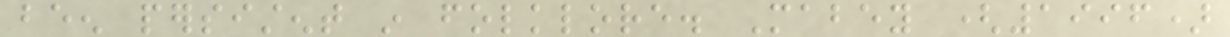been persistent in folklore. Mabey (1996)
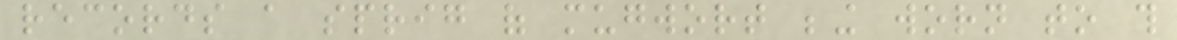records a sprig of mugwort being worn to this
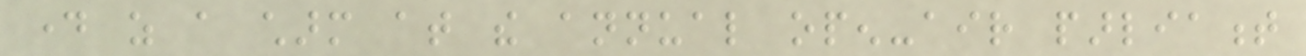day as a charm at the annual open-air parliament
